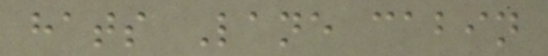hats Lane cabin
